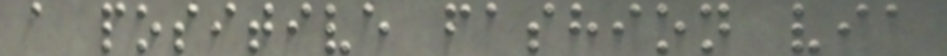a positive fashion via
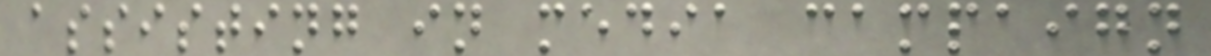assisting in media campaign
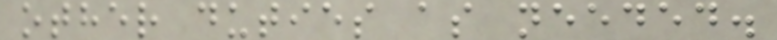other duties as needed.
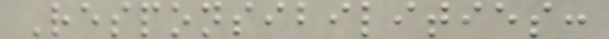Responsibilities:
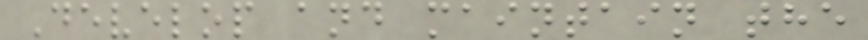Develop and maintain the
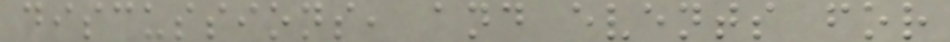discussions, and events for
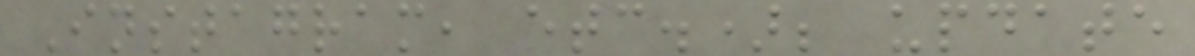Instagram, etc.); update
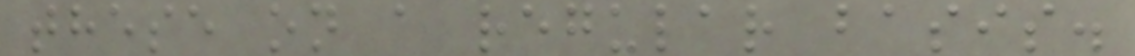these on a regular basis.
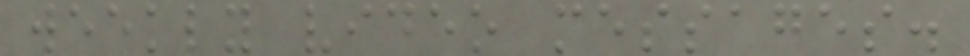weekly video messages.
